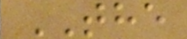THE
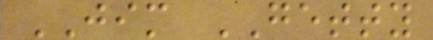JIM GETTY
